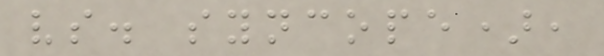vs. syncope),
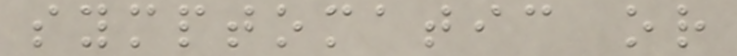symptomatic or
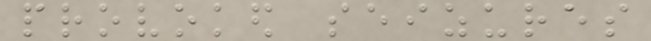provoked seizures
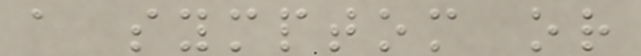a symptom or
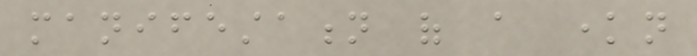manifestation of a known
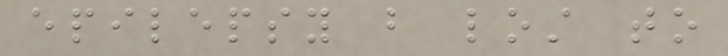epilepsy but lost to
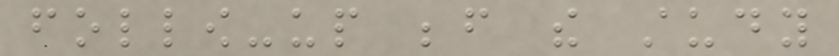follow-up before the study
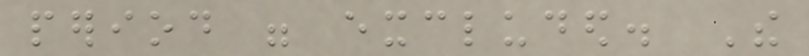period were excluded. The
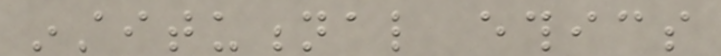institutional ethics
